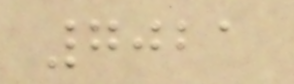7021
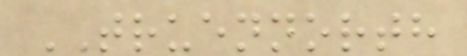TRUENNORTH
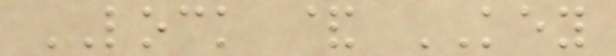LOCK & KEY
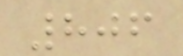806
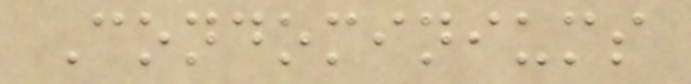Condominiums
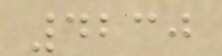4230
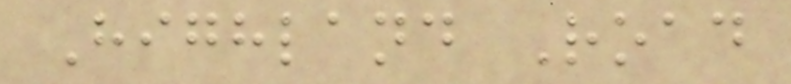Highland Road
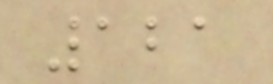121
